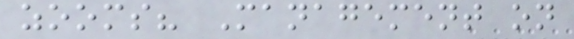zooms? Management on
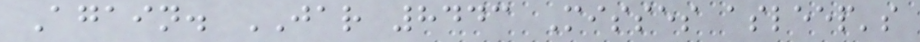Again. JAR 8443 Misses asleep's
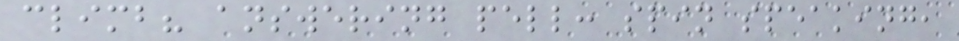climb? answering pell: spin speaking,
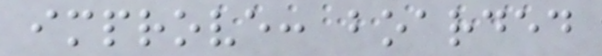improve: boarded
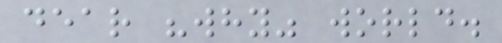dear "why" world.
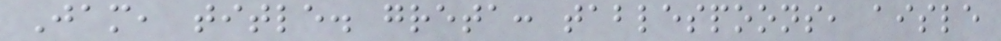Jam, title. greta: tablespoons, aisle
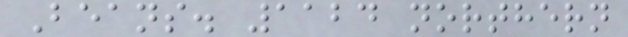Beans. 1124 northern
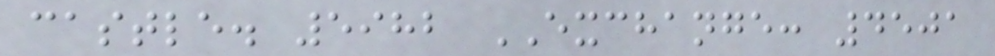castle. 5982 EXCHANGE: 4501
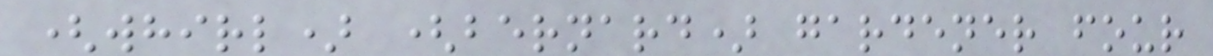(whirl) (bernard) gardener four
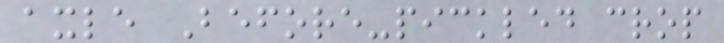axle Before-pickled crop
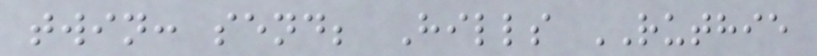twin: send; Hills RUTHIE
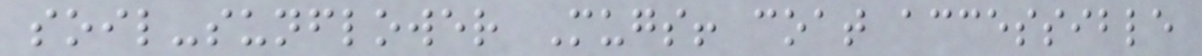soil-sunflower Mugs! coat accessible
